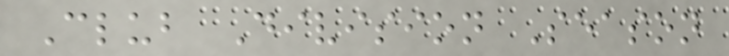Club Division Season
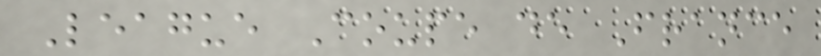League Coupe de France
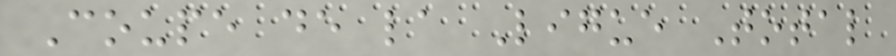Coupe de la Ligue Total
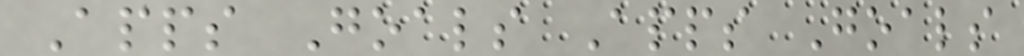Apps Goals Apps Goals
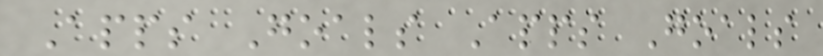Apps Goals Apps Goals
